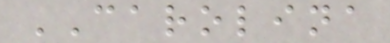CAROLINA
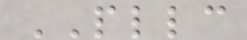PLLC
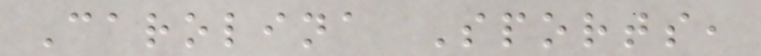Carolina Sports,
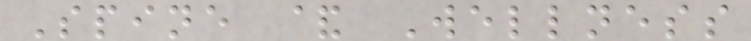Spine & Wellness
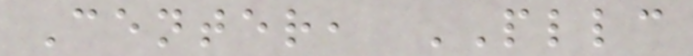Center, PLLC
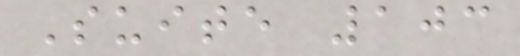Suite 103
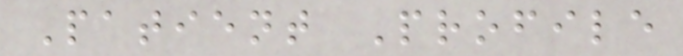Patient Profile
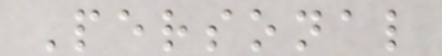Personal
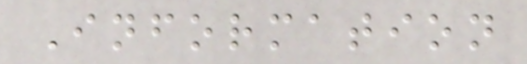Information
